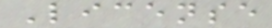License
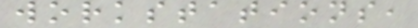workstations,
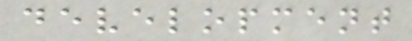development
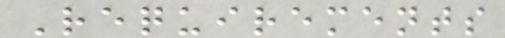Requirements
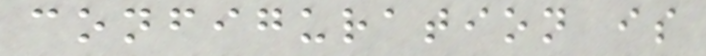configuration is
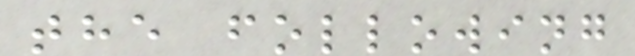the following
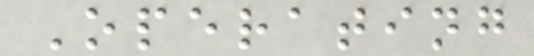Operating
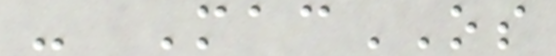- MacOS
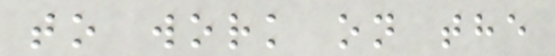to work on the
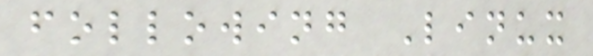following Linux
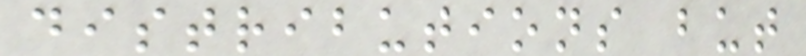distributions but
